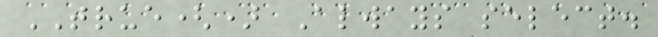TRUE() Always select.
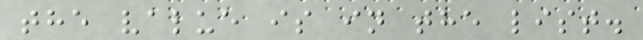the value is in the list.
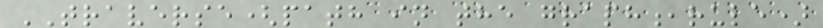TRAVERSE(path in the graph,rule)
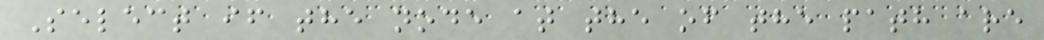Select if the node at the of the path are
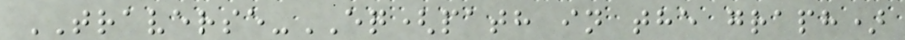TRAVERSE-EQ(path in the graph)
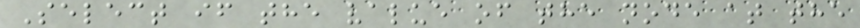Select if the value of the node at the
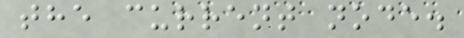the current node.
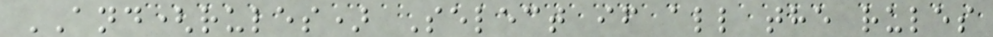AND(rules) Select if all the rules
